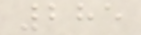285
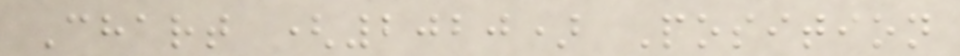Chart (2020) Position
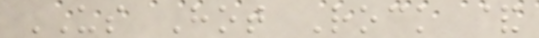US Hot Rock &
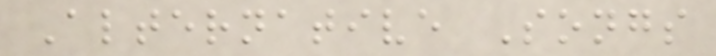Alternative Songs
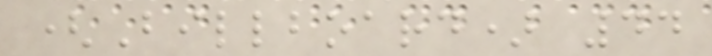(Billboard) 44
